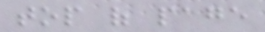top of page
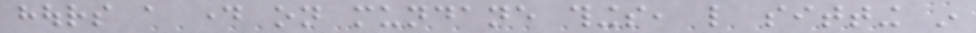hours a day on mundane things, like sitting in
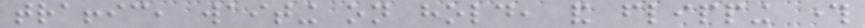traffic, waiting on hold, and flipping through
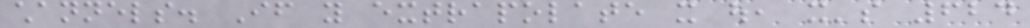channels. If you extrapolate it out, it's 624
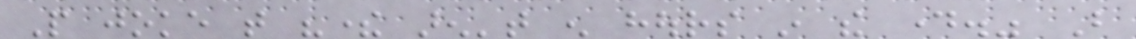People joke that "there aren't enough hours in the day." But
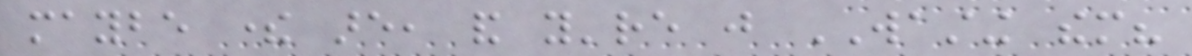maybe there are, and you're just WASTING them?
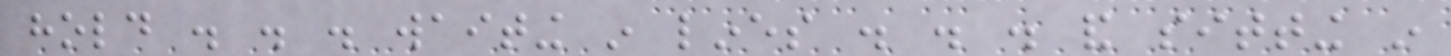hold . . . waiting in lines . . . and sitting in
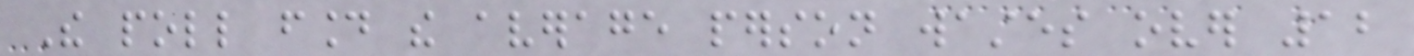The poll found the average person wastes over 12
